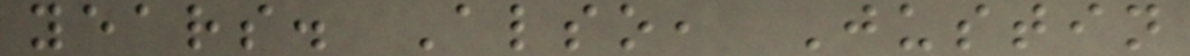years. Also, Justin
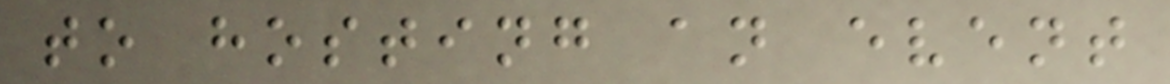to hosting an event
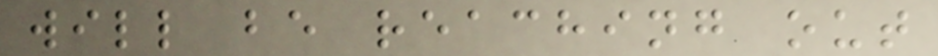will be reaching out
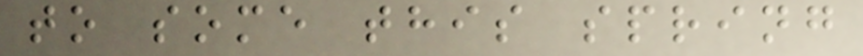to some this spring
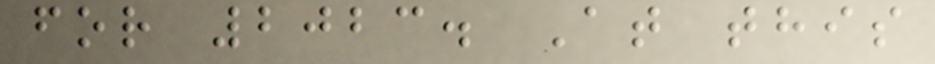for 2023. At this
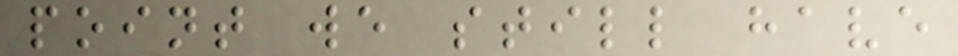point we still have
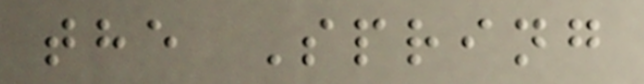the Spring
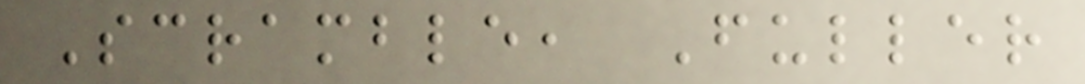Scramble, Fuller
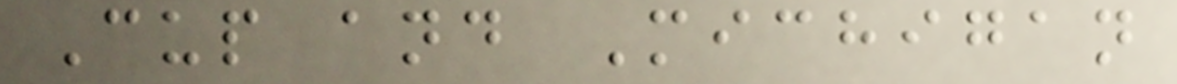Cup and Michigan
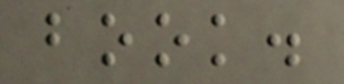book.
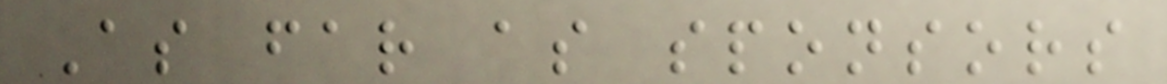As far as sponsors
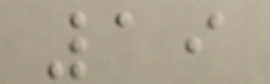19
